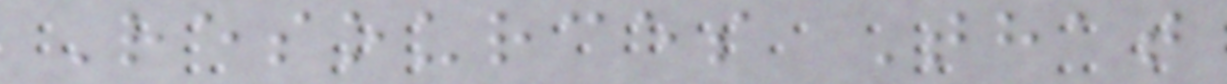Resources That
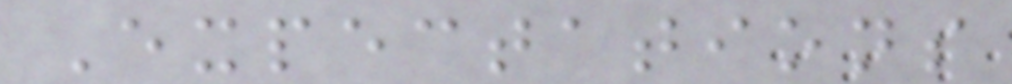Expectations
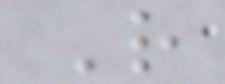R
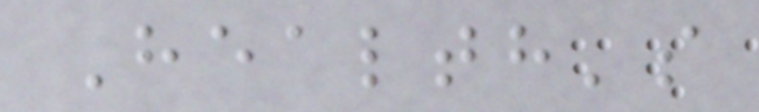Health's
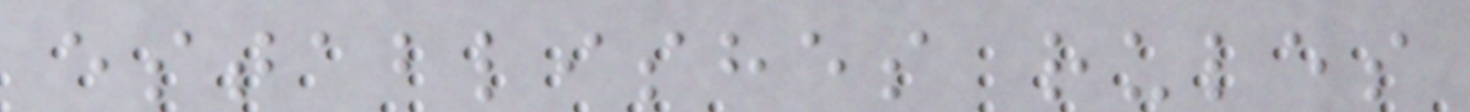establishes rules
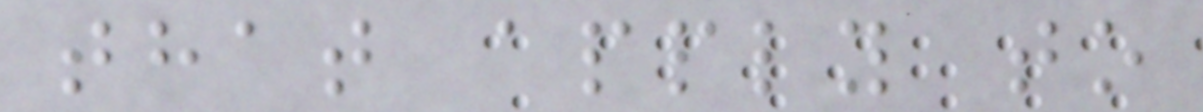that apply to
